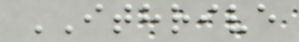ITHRIVE
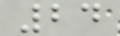24
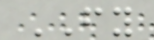FY
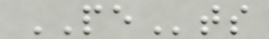PEts
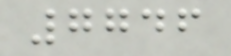7746
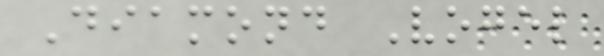Diamond Vogel
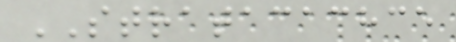STRATACACHCE
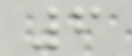6
